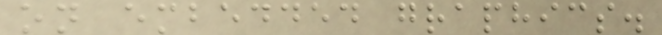on embedded graphics.
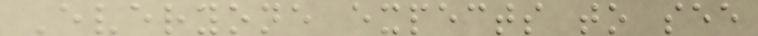Everyone expects to see
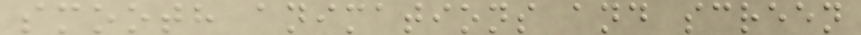smooth animations and screen
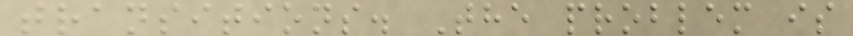transitions. The problem is
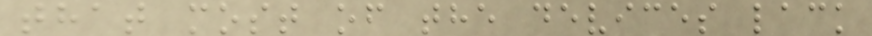that most of the devices lack
